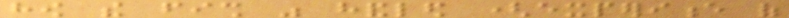how the fish was handled (experience of
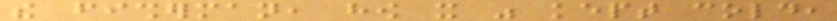the fisherman, how it was kept cold,
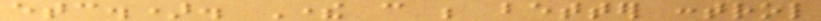etc.). There can be better control
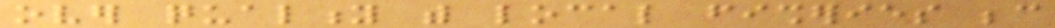over quality with local fisheries because
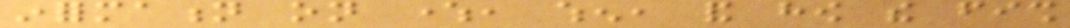information on where, when, and how the fish
